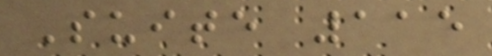Suite 115
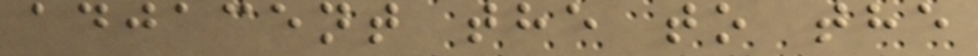adjacent the to the
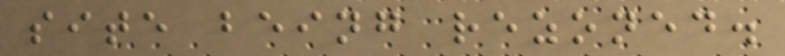site being rezoned.
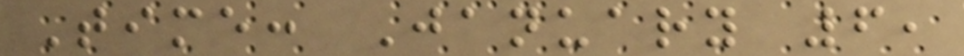Time: January 6,
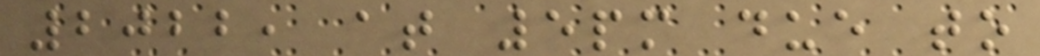2022, at 5pm due to
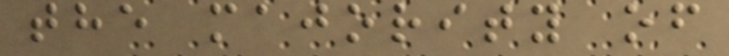the majority of
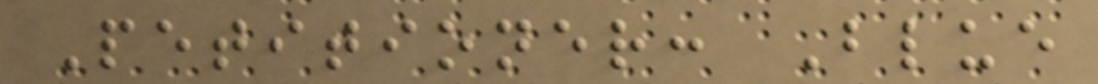Petitioner: Blue
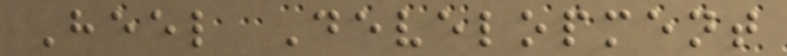Heel Development
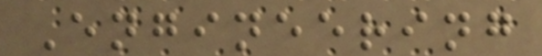Engineering
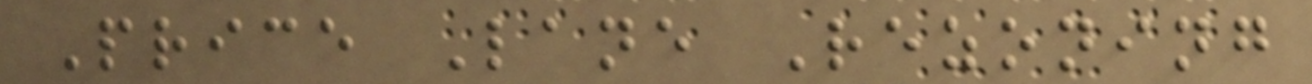Price Lane Rezoning
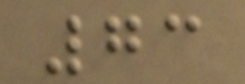73
